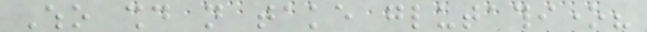Who should not take glutathione?
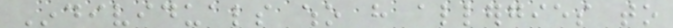Individuals who have allergies to
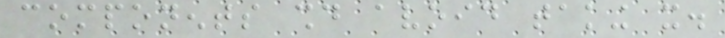components should avoid taking it.
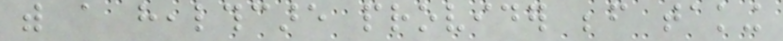with a healthcare provider before taking
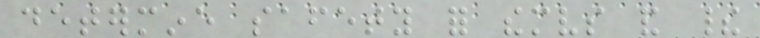determine safety for themselves and their
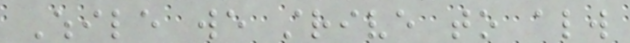While we strive to always
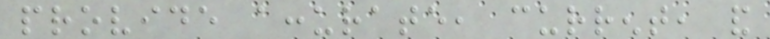provide accurate, current, and
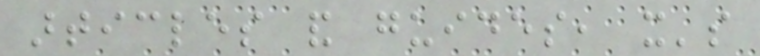articles and guides, it's
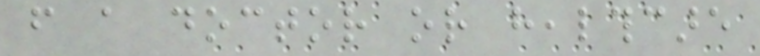from a doctor or healthcare
